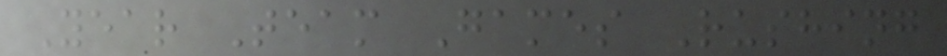Year Team Games Rushing
